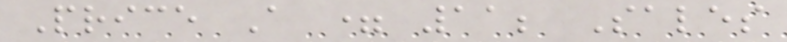Price A = 11; Sales
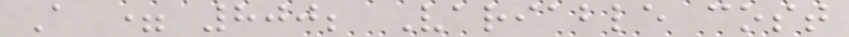A = 800; Variable cost
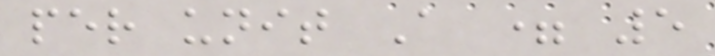per unit A = 5
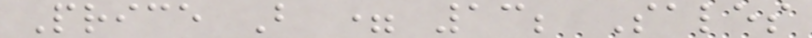Price B = 13; Sales
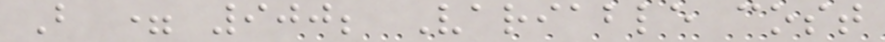B = 900; Variable cost
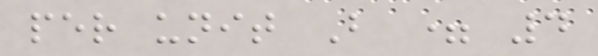per unit B = 4
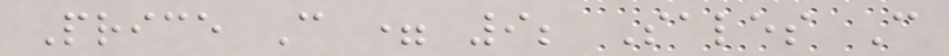Price C = 9; Sales C
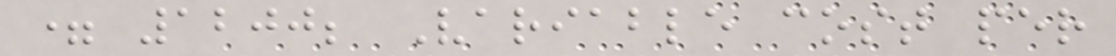= 1200; Variable cost per
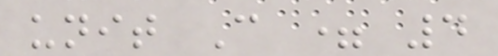unit C = 4
